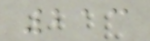213
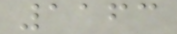1163
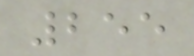255
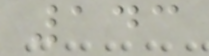143
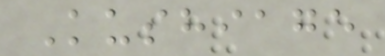Kushiage
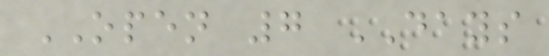OPEN 7 DAYS
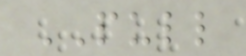PULL
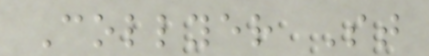Collyer St
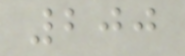200
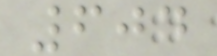604
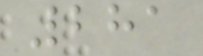281
